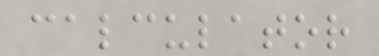calculator
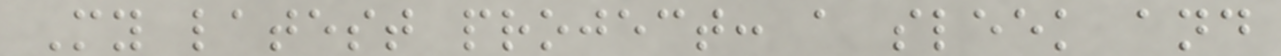My latest project: a sleek and
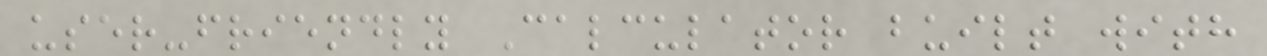user-friendly Calculator built with
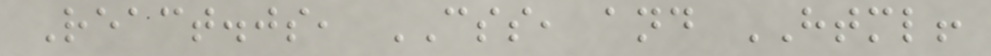React.js, CSS, and HTML!
